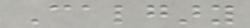Calgary
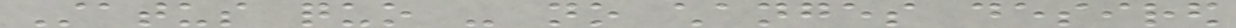Status quo - no changes desired
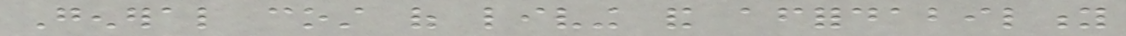General cost of living and affordability
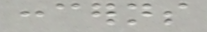concerns
